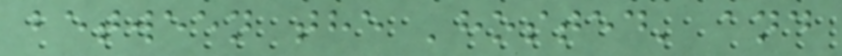between the 'hosted' and
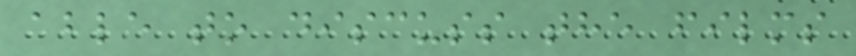able to discuss the films
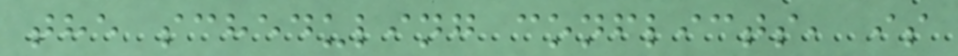the scheduling conflicts, is
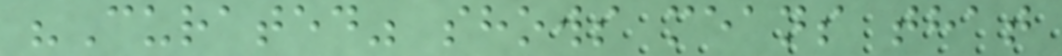"Curated" shows means that
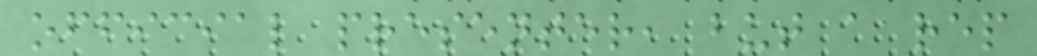official presenter, but a rep
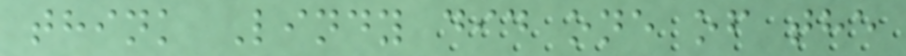think Lindy did one of the
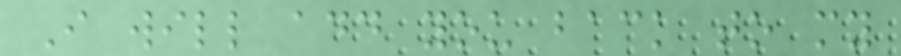I will add you back to my
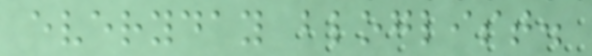everyday bloglist.
